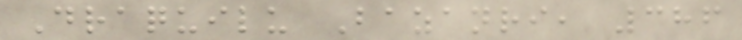Draquilu Bazanri, 386
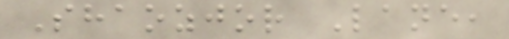Shaozjor Lane,
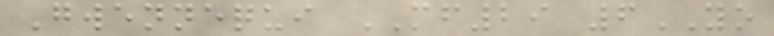Gwennequi MF29 6YO
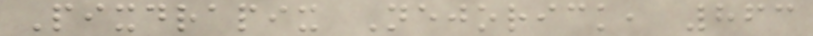Pixdrapix Nejorick, 863
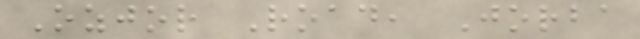Ozjor Road, Jorba
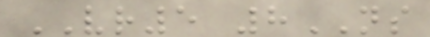VR5 8NS
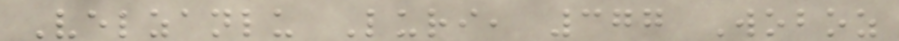Velzanlu Luri, 377 Woboz
